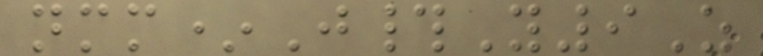nmm*J#Y9Z
